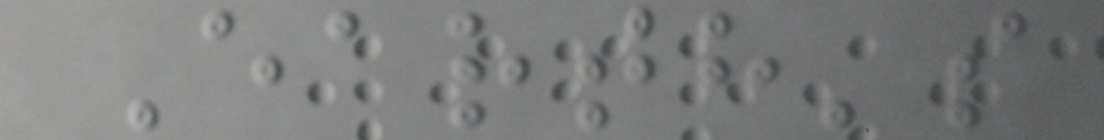Earth's
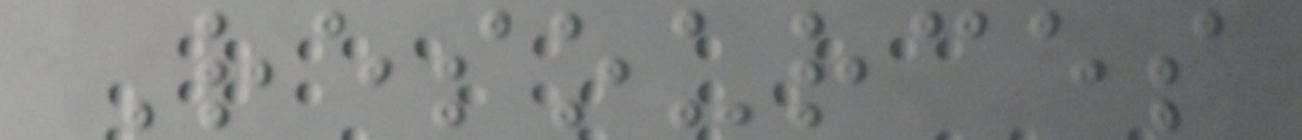Resources
